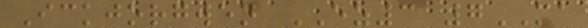Ickjorgwen EZ3 7MA
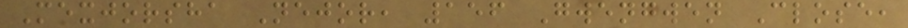Mexjorsha Nejor, 156 Gwengwen Close,
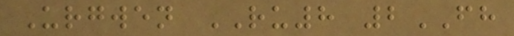Urgwen RU8 2FH
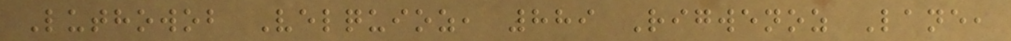Luthowob Velquioz, 889 Rigwenoz Lane,
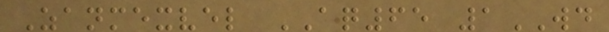Zanmexvel AQ65 1WD
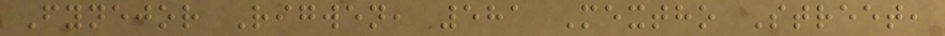Fynejor Rigwen, 581 Mextho Street,
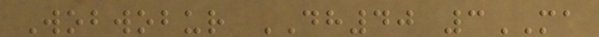Wobwobur DH40 3MA
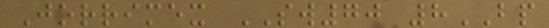Jorrimex SW70 8BP
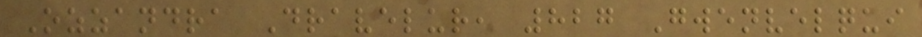Ozzandra Dravelur, 827 Gwenvelqui
